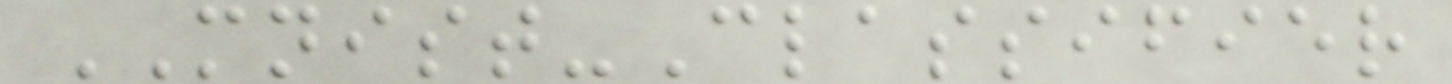MNIST-Classifier
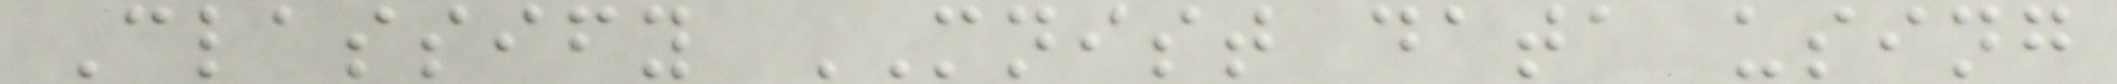Classify MNIST data using
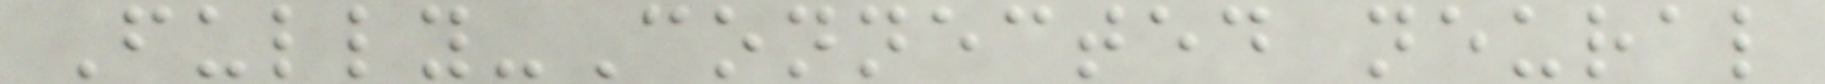Fully-Connected neural
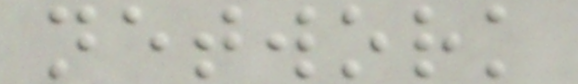network
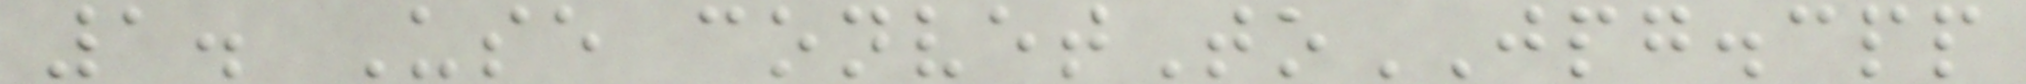1. Use convetToJPG.cpp
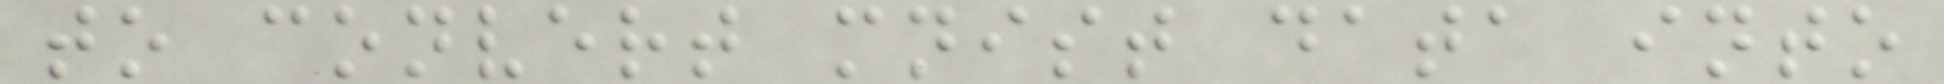to convert mnist data into
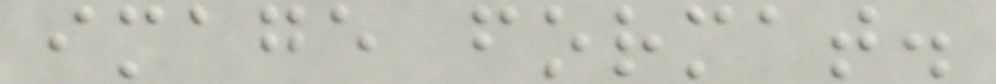image format.
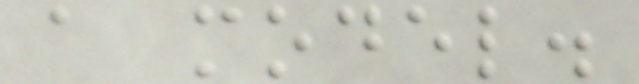a model.
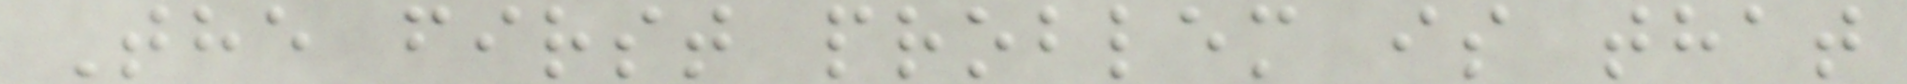The first problem is that
